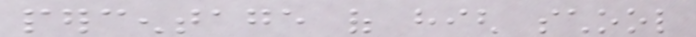percentage of high school
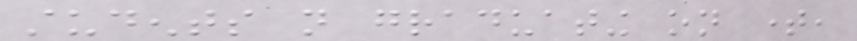students not graduating on time,
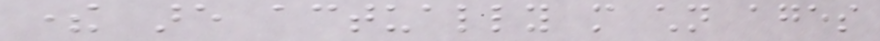there are actually more children ages
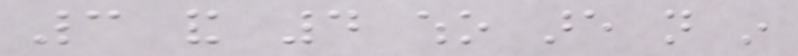3 and 4 who are not in
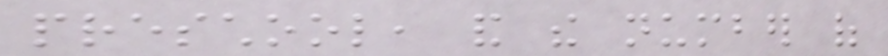preschool, and the number of
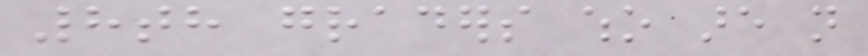8th graders who are not
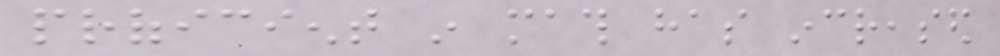proficient in math has increased
